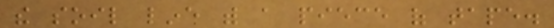the soil line with a piece of tape.
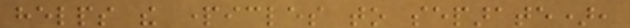helps the particles to separate),
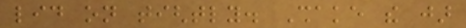lid on tightly. Shake the jar
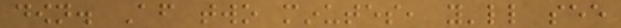down. After two minutes, you'll see
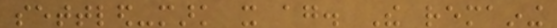settled-mark it again. The remaining
